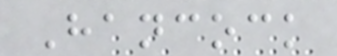Hancock
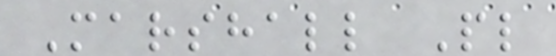Marshall Pl
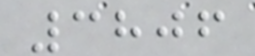3806
